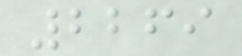2269
